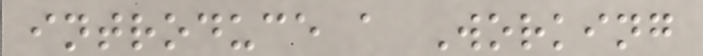introduce a Working
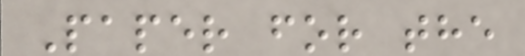Paper for the
